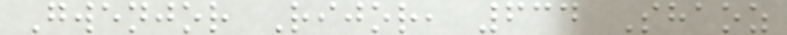Gwenjor Rijor, 634 Shaoz
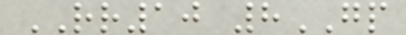RR10 8GP
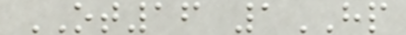OT16 1HP
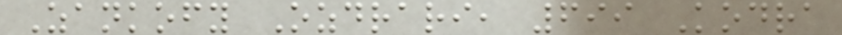Zankofy Ozdrari, 699 Kodra
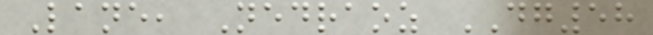Lane, Nedraoz DG58
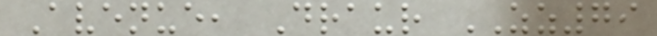Avenue, Draur ZZ79
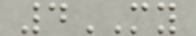4MY
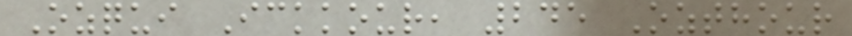Ozqui Ickkour, 245 Ozthour
